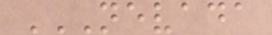NEVADA
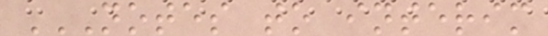NOTES TO INTERIM
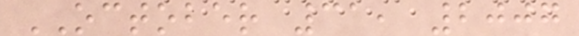OCTOBER 31, 2007
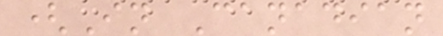(In Canadian
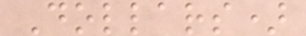Dollars)
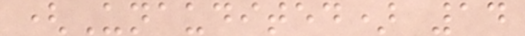(Unaudited) 14
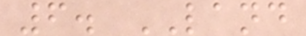6. LAND
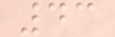43
